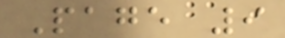Page 9
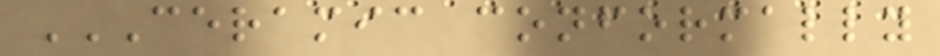CERAMIC CONFORMALLY
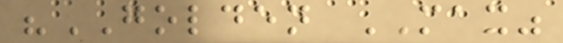"GOLDEN MAX"
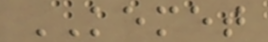KEMET
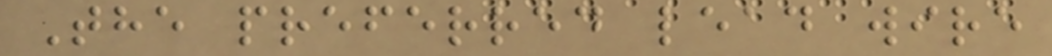The preferred lead wire
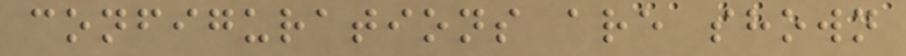configurations are shown
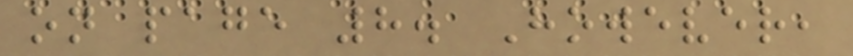on page 8. However,
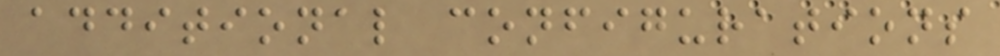additional configurations
